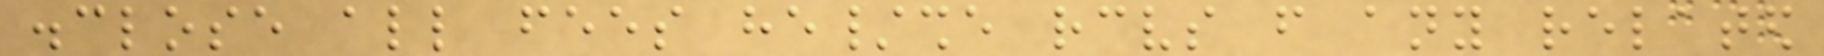disclose all fees he/she receives from any related
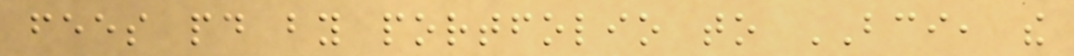fees paid by portfolio to BCI, the
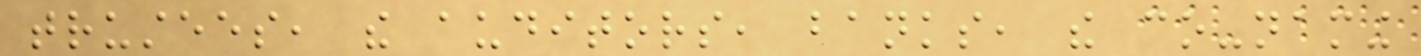trustees, the auditors, banks, the co-naming
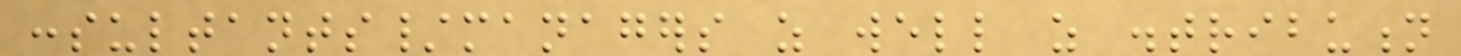consultants/managers as well as distribution
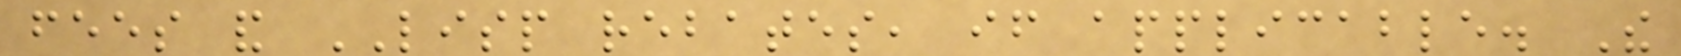fees and LISP rebates, if applicable. The
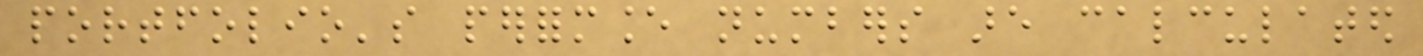portfolio's performance numbers are calculated
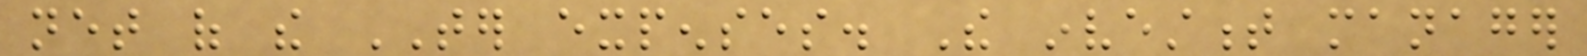net of the TER expenses. The investment manager
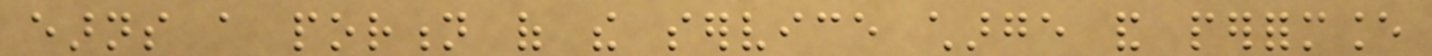earns a portion of the service charge and performance
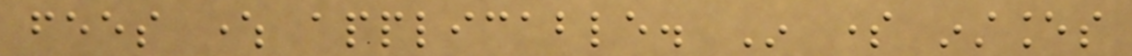fees where applicable. In some instances
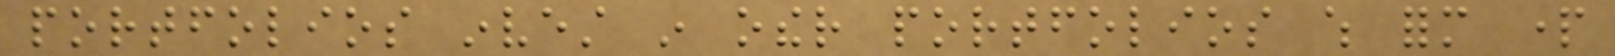portfolios invest in other portfolios which form part
